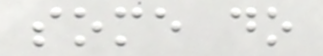some do
